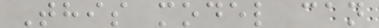This model can
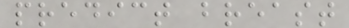predict breast
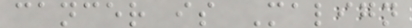cancer is Malign
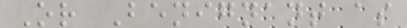Or Benignant as
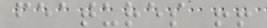features !!
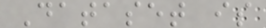Dataset is
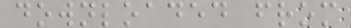downloaded from
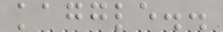kaggle..
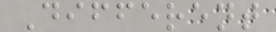Different
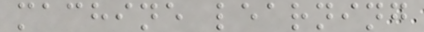machine learning
